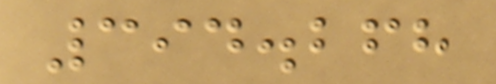394.268
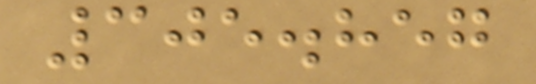305.857
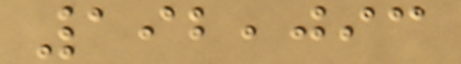192,093
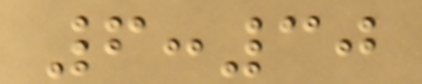6:30
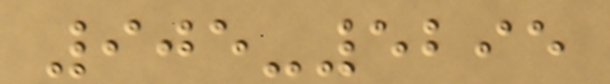905-5295
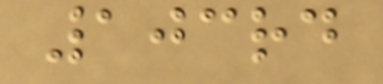103rd
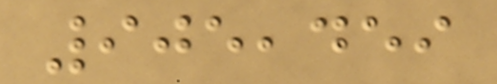905,459
